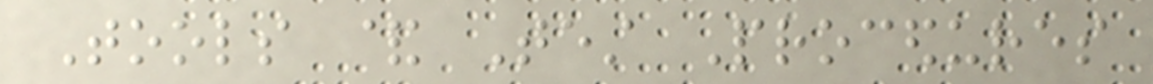Tools & Test Procedures
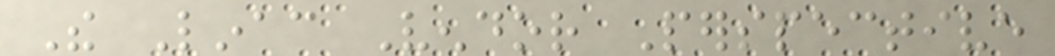The Linac Vendor Perspective
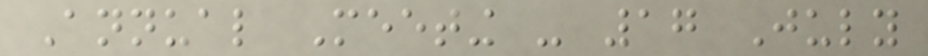Annual Meeting - 17 July
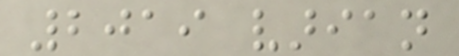2019 varian
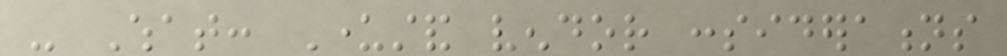- What: Understand vendor considerations
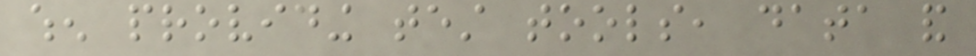when providing test tools, data and
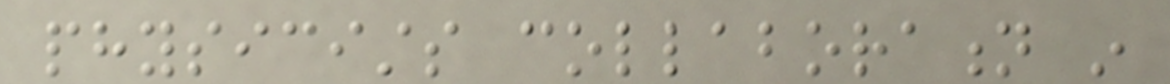physicists collaboration in
